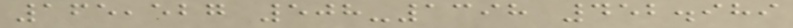165,527 508-1398 452.989
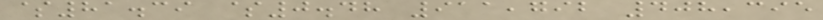$81.39 $0.48 911,792 408,395
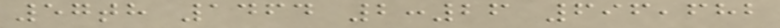57th 1464 2:26 696,682
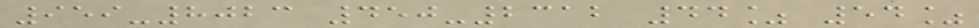959-8023 450-2312 44% 54%
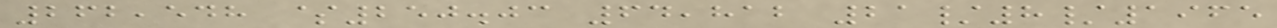262,548 $250.03 64,812 21/8/1965
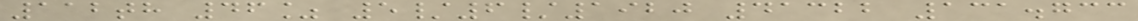112th 46% 5/6/1920 41322 131.733
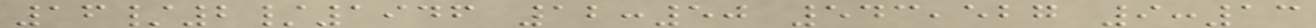16/2/1946 12:50 543,527 9:13
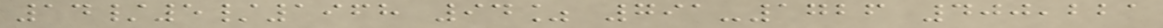14/5/1968 94% 791-1726 400,221
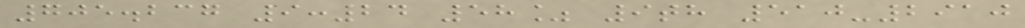705.237 9:24 58% 9th 510-2910
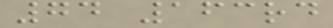74 163rd
